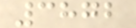3872
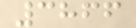3866
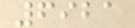6921
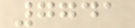7741
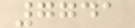7741
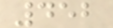452
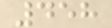458
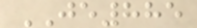JE885
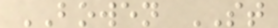BOWEN ST
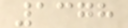1378
